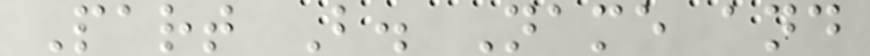Part B. Name and
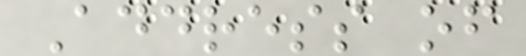Address of
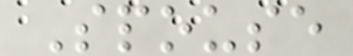Spouse
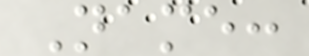Name:
